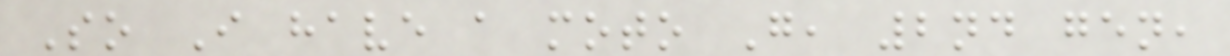So I have a moto G, 2nd gen,
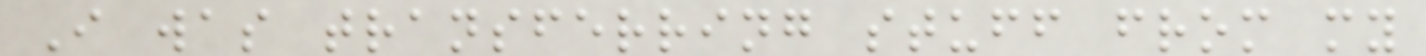I was transferring stuff from my
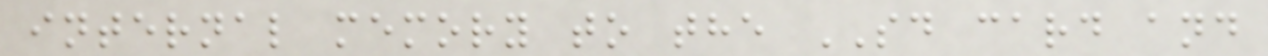internal memory to the SD card and
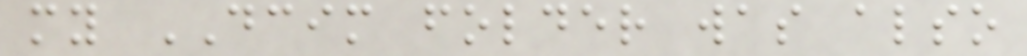my DCIM folder was also
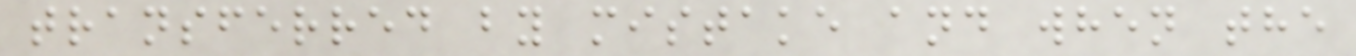transferred by mistake and when the
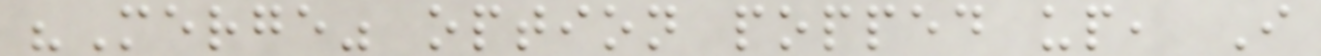"Merge" option popped up, I
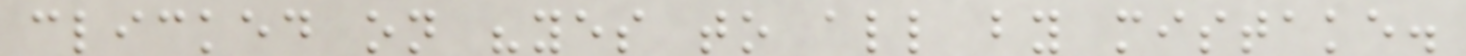clicked on "yes to all by mistake.
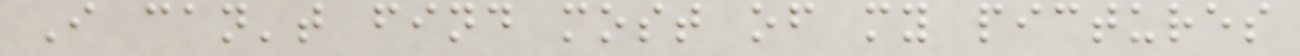I can't find most of my pictures
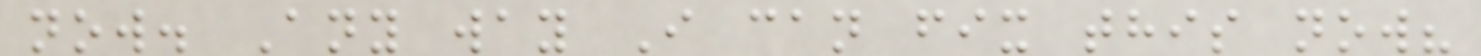now. Any way I can fix this now?
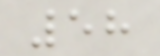58
